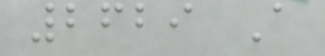2629 A
